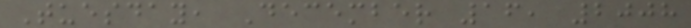Tuesday, December 16, 2008
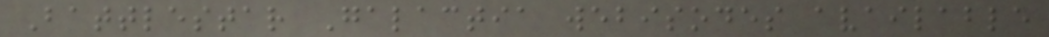Battlestar Galactia webisodes available
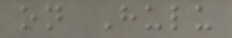on Hulu
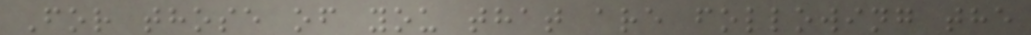For those of you that are following the
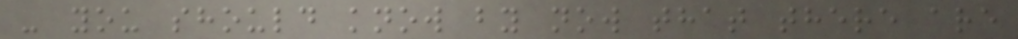- you should know by now that there are
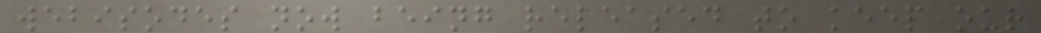webisodes now being released to keep our
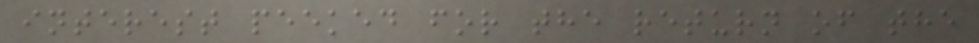interest peeked for the return of the
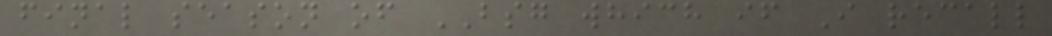final season of BSG which if I recall
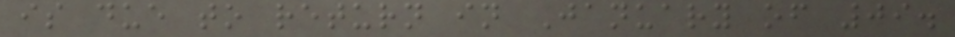is due to return in January of 09.
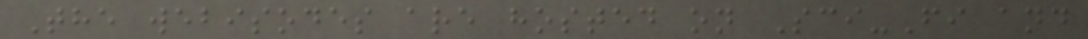The webisodes are hosted on Sci-Fi and
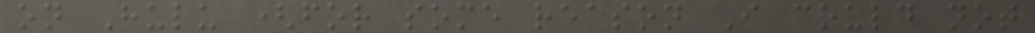on Hulu (for some reason I could not
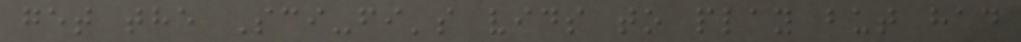get the Sci-fi's vids to play but had
